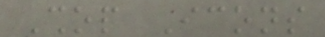Shop Icons
